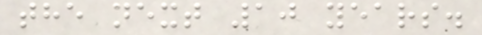the next 10 years.
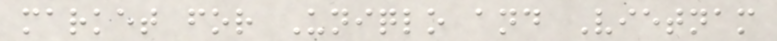market for Uniqlo and Vietnam
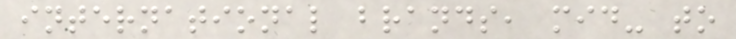international brands, mid- to
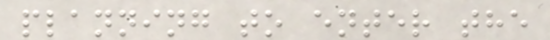planning to enter the
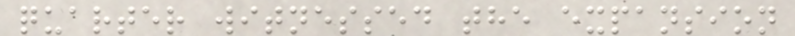quarter witnessed the expansion
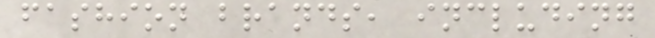fashion brands, including
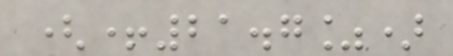(+21.7%)
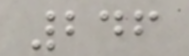246
